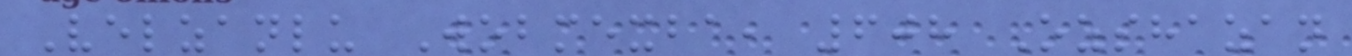Velzanlu Wobmexba, 608 Ozshazan
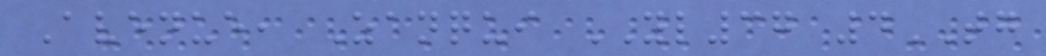Avenue, Zanqui YL37 4TG
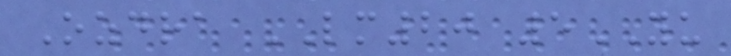Ozdra LM20 5YU
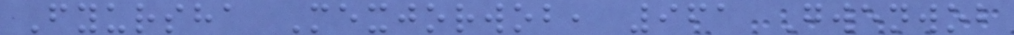Fyursha Mexjorwob, 961 Gwenwob
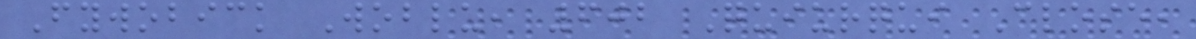Fywobick Woblu, 602 Quiurqui Close,
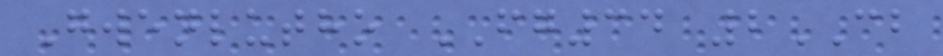Gwenlutho FG34 2CB
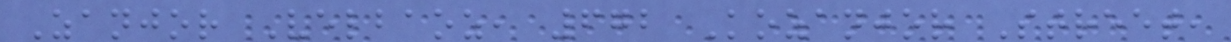Zanjor Velbaoz, 672 Kozanjor Street,
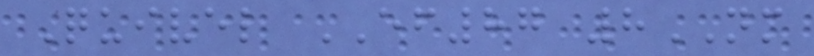Quivel EF87 8NM
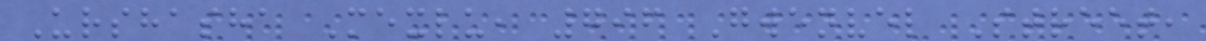Urshasha Mexlu, 796 Gwenvel Street,
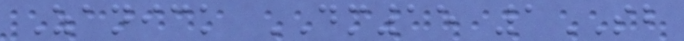Zanick DM15 1SB
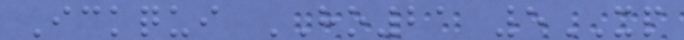Ickqui HO21 5XP
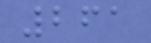261
